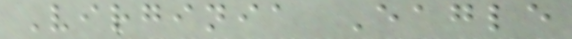Virginia Eagle
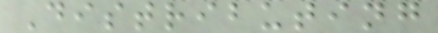Distributing
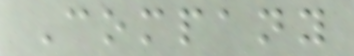Company
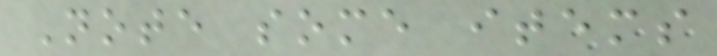Note some items
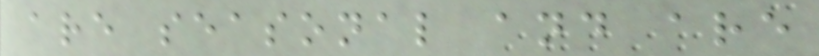are seasonal and are
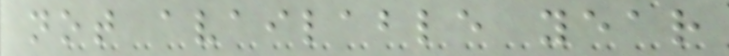not available year
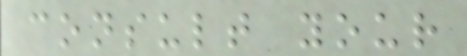consult your
